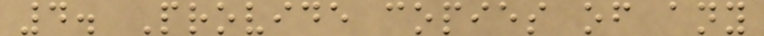4. Provide copies of any
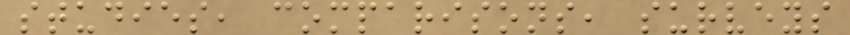studies, comparisons, surveys
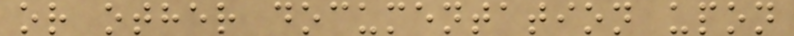or other documentation upon
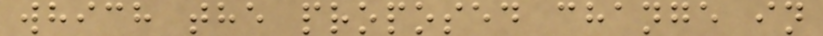which the proposed change in
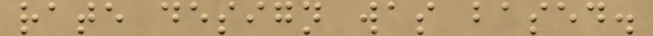rate design was based.
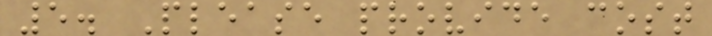5. Please provide cost
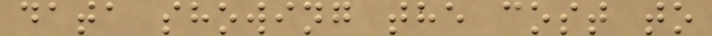data showing the cost to
